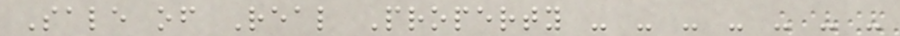Sale of Real Property - - - - - - -
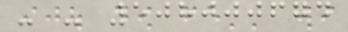- - 508000674
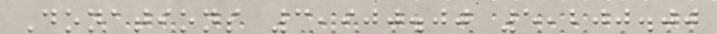Donations 3,900.00 5,200.00
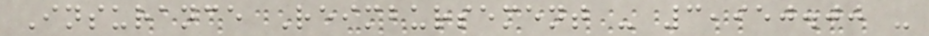Insurance Reimbursement - 3,950.00 -
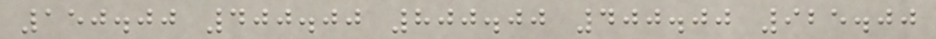150.00 400.00 800.00 400.00 925.00
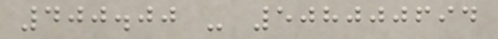400.00 - 508000694
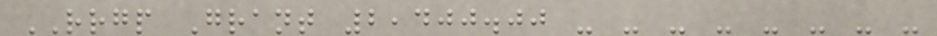RRGP Grant 2,400.00 - - - - - - - -
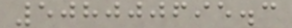508000695.3
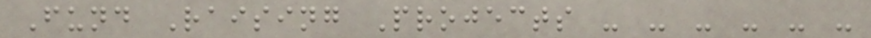Fund Raising Projects - - - - - -
